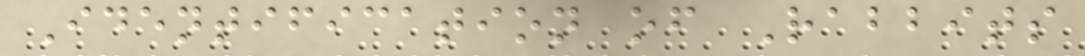Identification of Rabbits
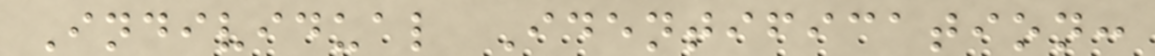Individual Identification:
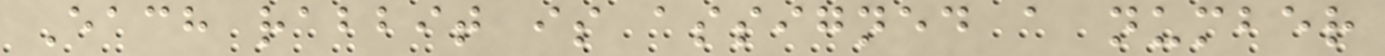Each rabbit is assigned a number
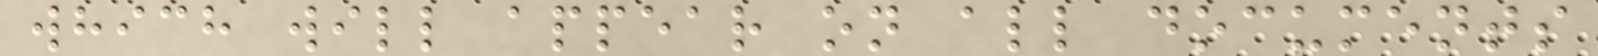which will appear on all documents
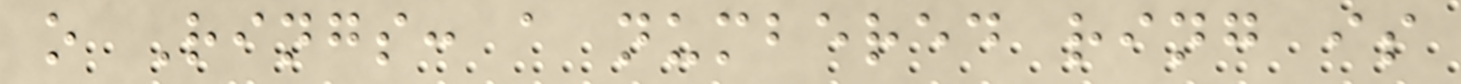o Rings: a numbered ring is
